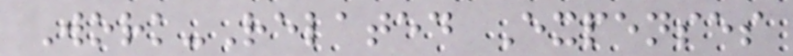Work-Related Expenses
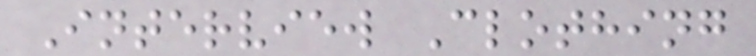Interview Clothing
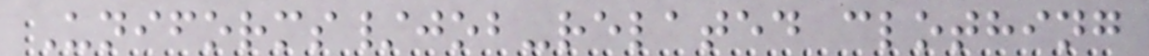Uniforms/job-related clothing
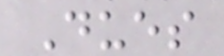Dues
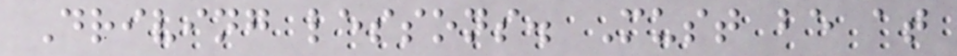Driving lessons. Must be at
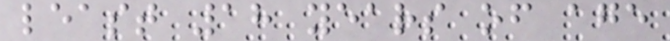least 18 years of age
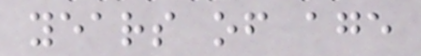years of age
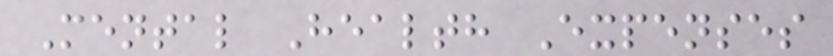Mental Health Expenses
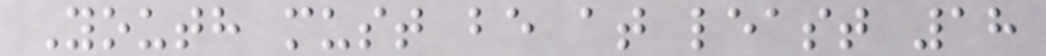Youth must be at least 18
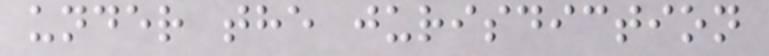under the jurisdiction
